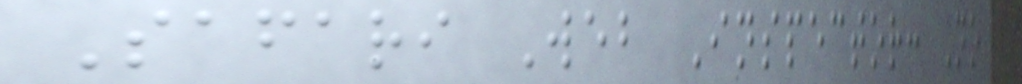Safari Web Inspector: No
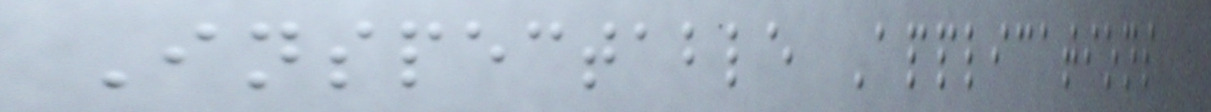Inspectable Applications
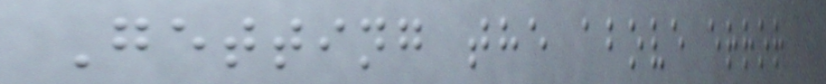Getting the above error
